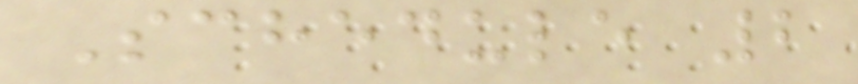Schedule 2
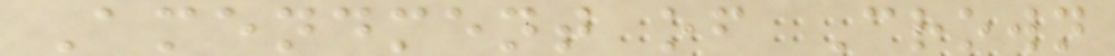Amendment of Crown
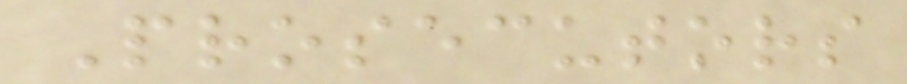Prosecutors
